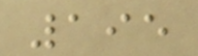195
